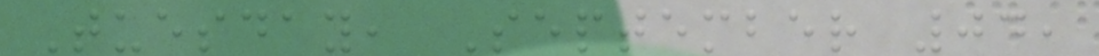Tuesday, September 04,
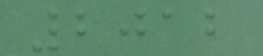2012
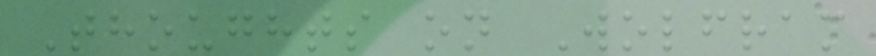Thoughts on Wolfram
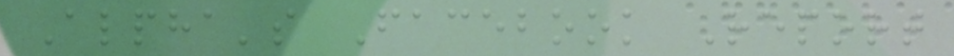Alpha's Facebook Report
